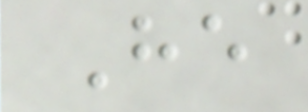He
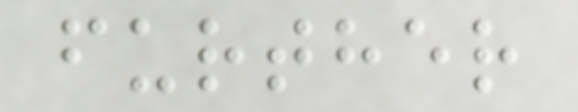further
